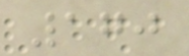170
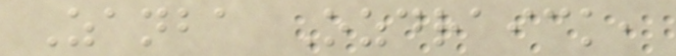Zanba Ozdraick,
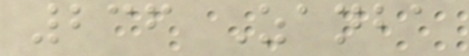236 Zanba
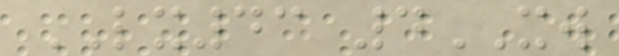LX43 4XW
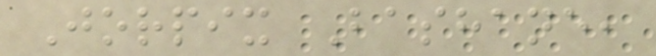Jorpix Bashane,
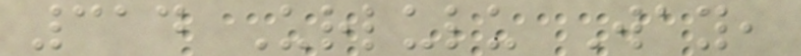314 Urlulu Way,
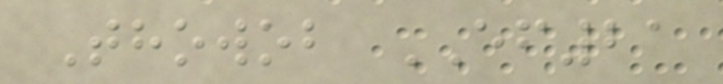Thowob EF21
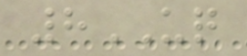8UQ
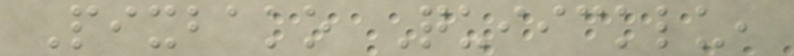Pixbako Quiicklu,
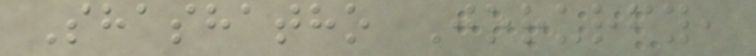Shashatho Jorurfy,
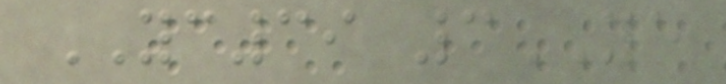YC39 3YE
